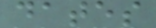dates
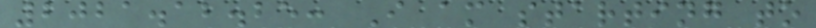2021.12.25: I am starting to
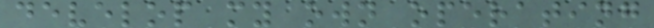develop my own operating
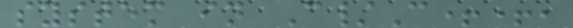system in C/C++,
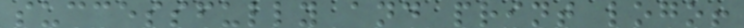successfully and print logo!
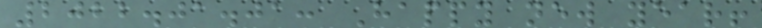2022.01.01: Happy new year!
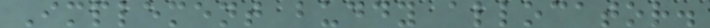Implement buddy allocator.
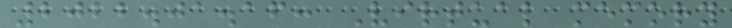2022.01.16: Virtual memory
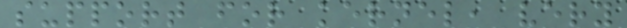support for kernel, very
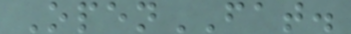OpenFAT.
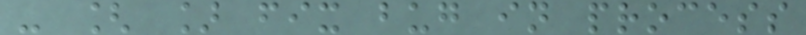- [ ] fix bug in process
